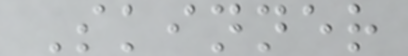Skinner
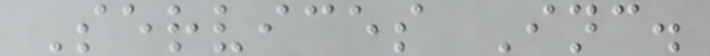Services Inc.
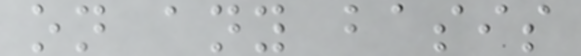on any basis
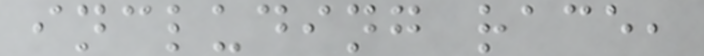including race,
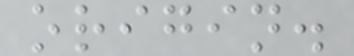origin.
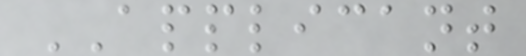APPLICANT
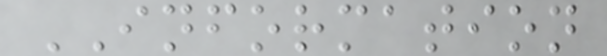INFORMATION
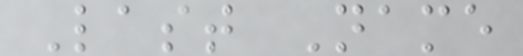Last Name
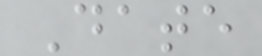Date
